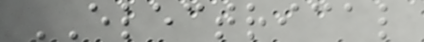ELECTRICAL
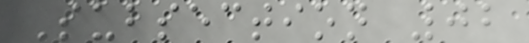Subsection 02
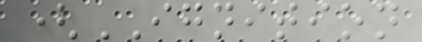(IGNITION
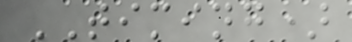TIMING)
